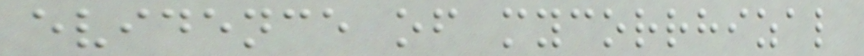evidence of mycorrhizal
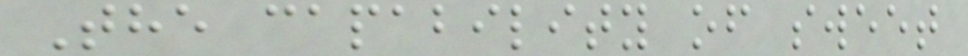The capability of sweet
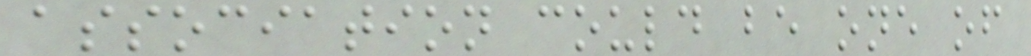association could be one of
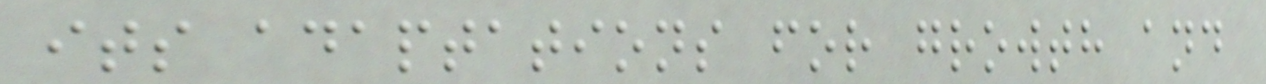its adaptations for growth and
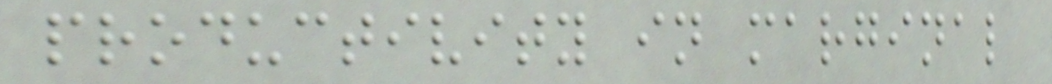productivity in marginal
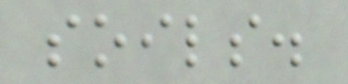soils.
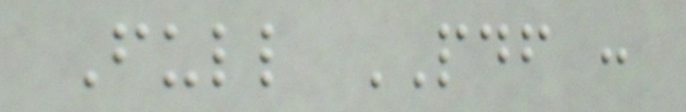Full PDF :
